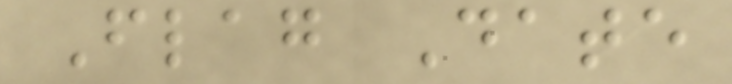Flag Date
